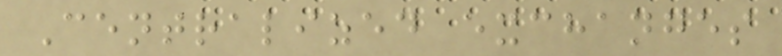Centralized exchanges
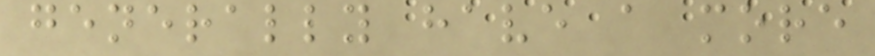generally have a more
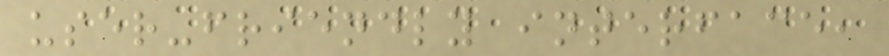user-friendly interface,
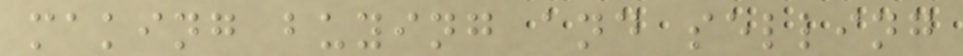making buying and selling
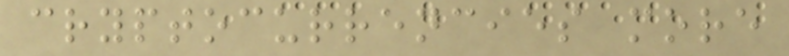cryptocurrencies more
